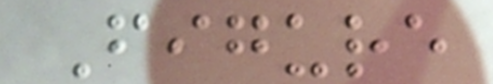Figure
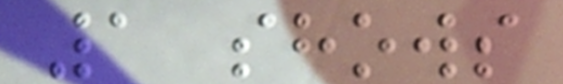1 shows
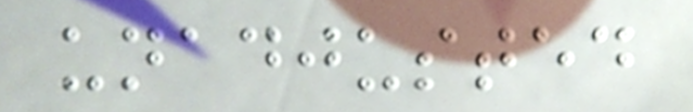unadjusted
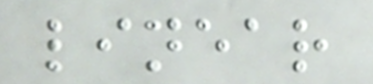linear
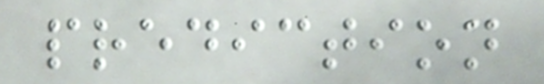prediction
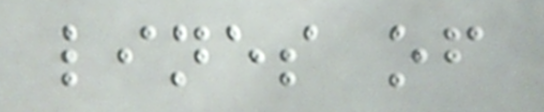lines of
